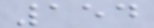154
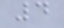4
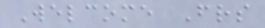Welcome Friends
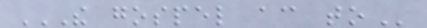THE GOSPEL ACCORDING TO
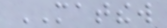MATTHEW
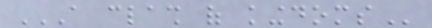A CLASH OF KINGDOMS
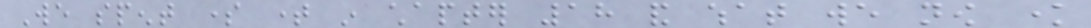We spent some time in chapter 18 and what we now know
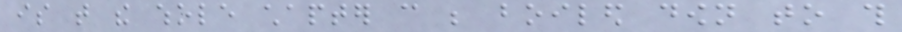is that the whole chapter can be boiled down to this
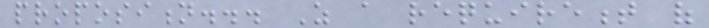proposition... As a requirement of
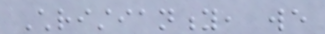Christianity, we
